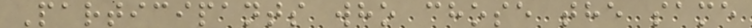Participants who chose the same
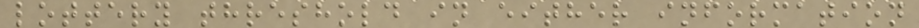lottery threshold in either information
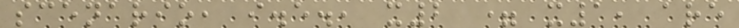scenario, i.e., x2 = x1, are
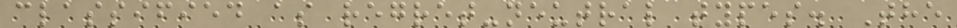classified as regret-neutral types. The
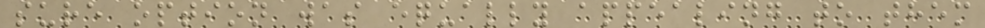sure option was equally appealing to them
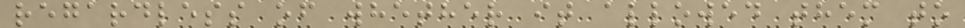regardless of whether it allowed them to
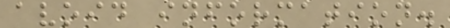avoid information.
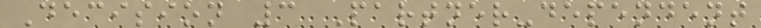Decision 3 Partner-dependent
